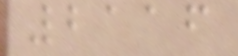2116
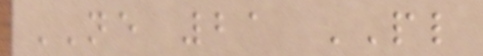NE 21 PL
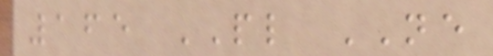165 PL NE
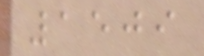1509
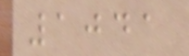1041
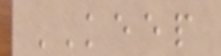KEEP
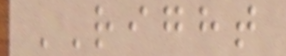RIGHT
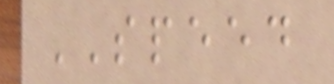SPEED
